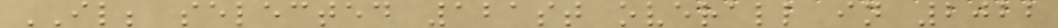IL; selected 121st overall in 2022
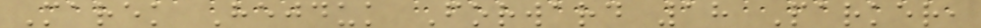Marek Hejduk Forward 18 Parker,
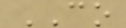CO
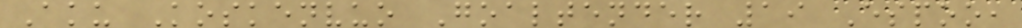Aku Koskenvuo Goaltender 19 Espoo,
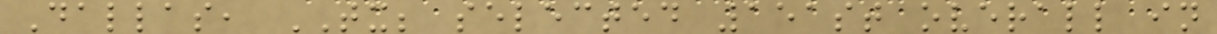Dallas, TX; selected 151st overall in
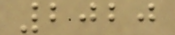2020
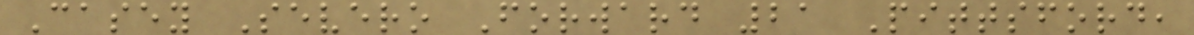Casey Severo Forward 21 Pittsford,
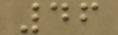46
